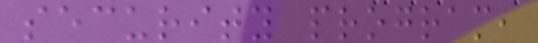security program,
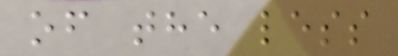of the less
